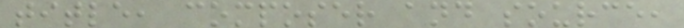title, composer and source,
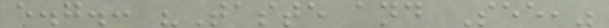e.g.: "Taste and See,"
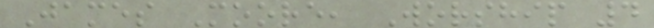James Moore, Worship 4
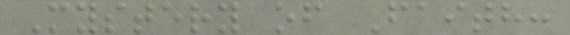Mystery of Faith:
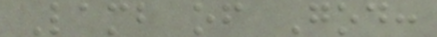Lamb of God:
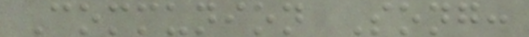Communion Song:
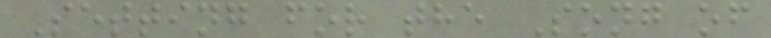Setting for the Song of
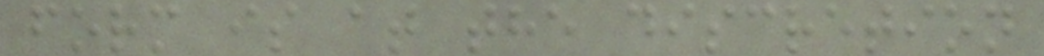form is at the discretion
